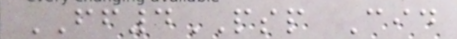FF4PSP Cid
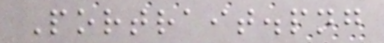Portrait.png
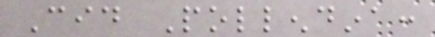Cid Pollendina:
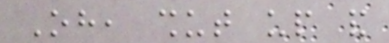Oh, shut up and
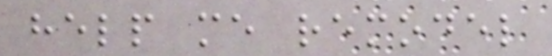help me remodel
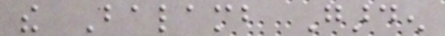the Balamb Garden
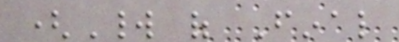(World of Final
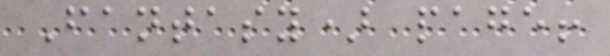Fantasy) page!
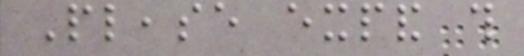Please expand this
